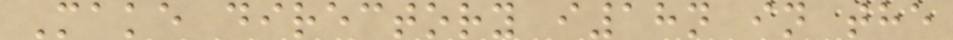Make directory i18n in the
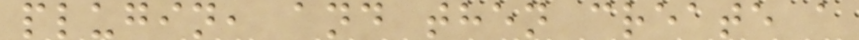plugin, and then create a
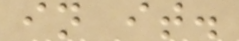in it.
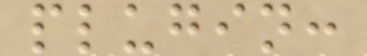plugin:
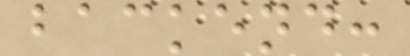backend:
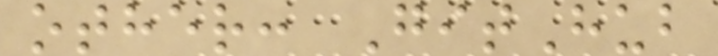other: GitHub
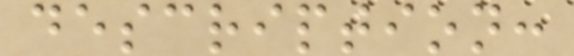description:
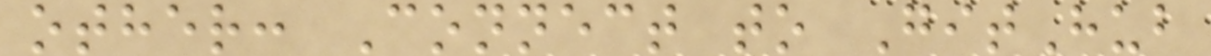other: Connect to GitHub
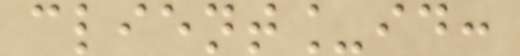client_id:
